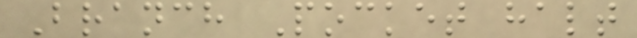Branch Pocket halt
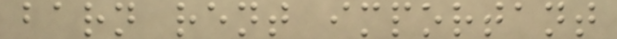barn rent important
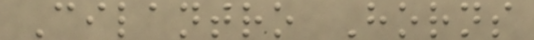Cilantro Horns
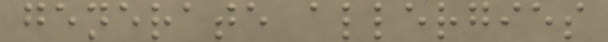generate allergies
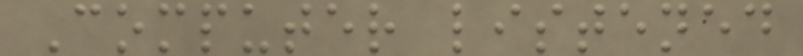Computer listened
